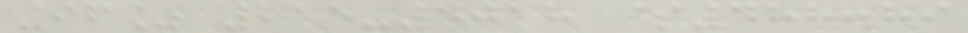96% 215-4018 $488.89
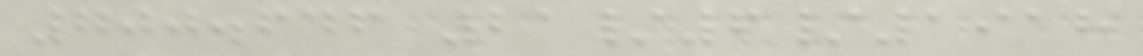700.646 21/6/1918
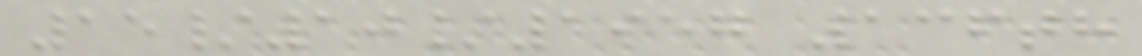15/10/1957 136th
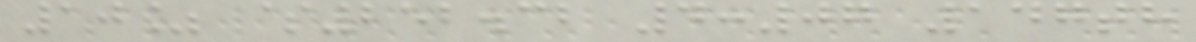10% $252.32 4:07 147th
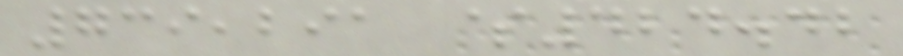739,291 $424.42
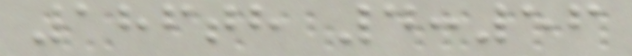186th 4:56
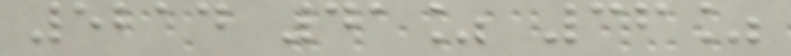5214 41% 36%
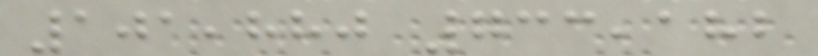101,880 733,182
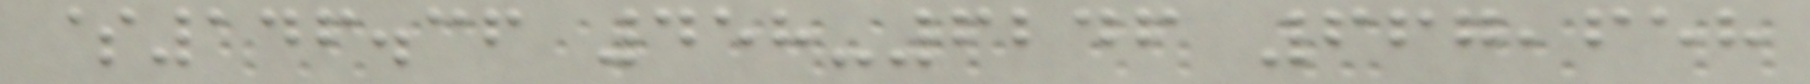$146.36 458-6246 667,658
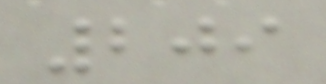209
